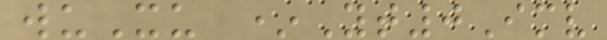wuXu *Yt0Imv
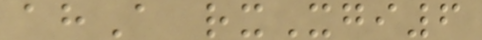ahA rxXgi6
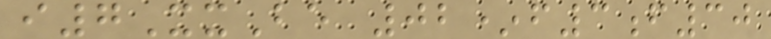i7XxBe 02*f3f30
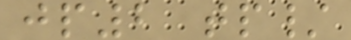jp2 tp/
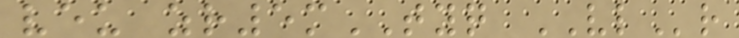veu zr5mTYQ VLr
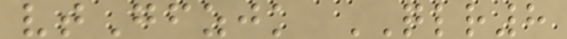vtGfzjk QLR8
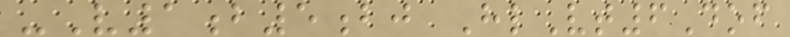-V1b5bj HlVt6Dof
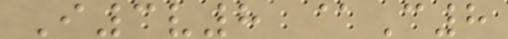I3v8 @C8
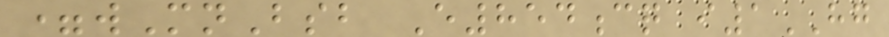=wMnBsb E854cq i1HG
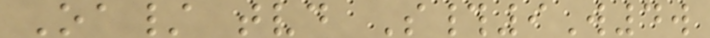Oa/ tvd S#9W4w
